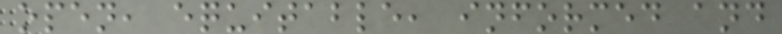open, equitable, informed and
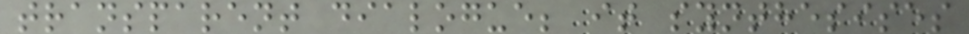transparent dialogue; it synthesises
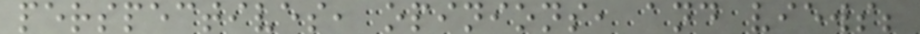perspectives, opinions, and views;
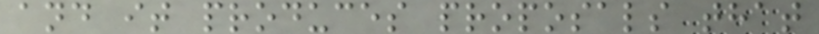and it produces proposals that
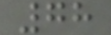78
